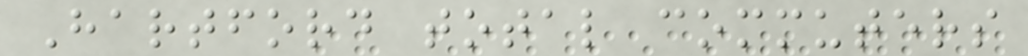Hartford total commuters
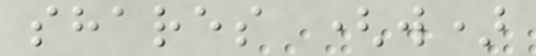shares (w)
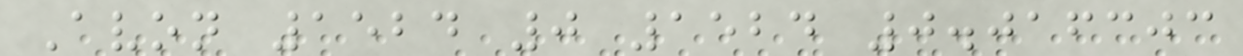Avon 1524 0 1524 0.016303
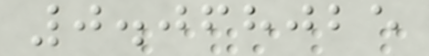0.068025
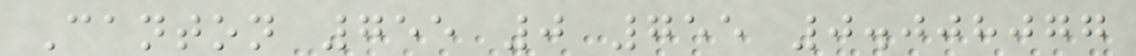Canton 755 0 755 0.008077
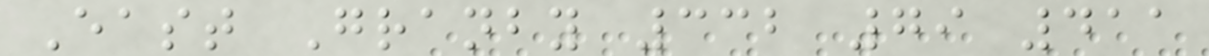East Granby 332 79 411
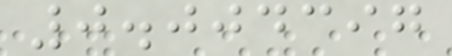0.004397
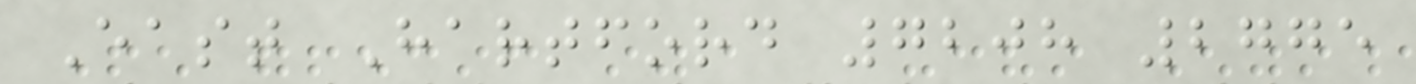East Hartford 7208 2775
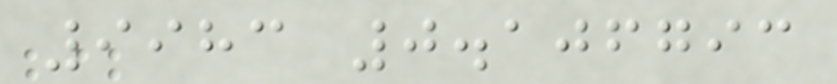9983 0.106793
